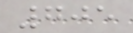705
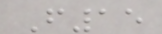F15
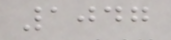1047
